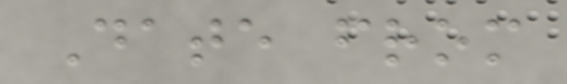Date from
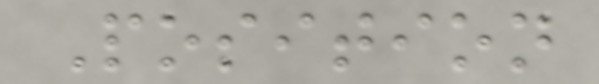Position
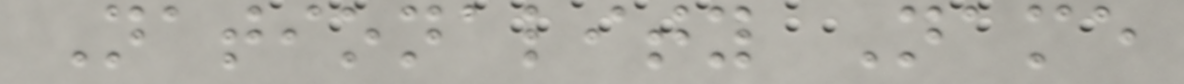Nationality Name
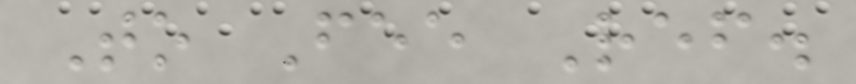To Fee Ref.
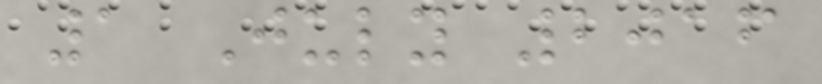1 July 2016
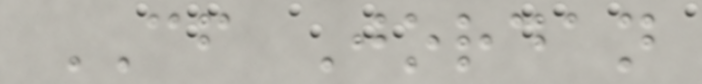CF Jordan
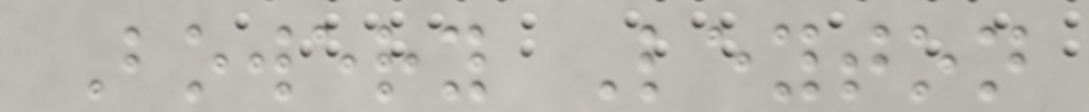Bowery Leyton
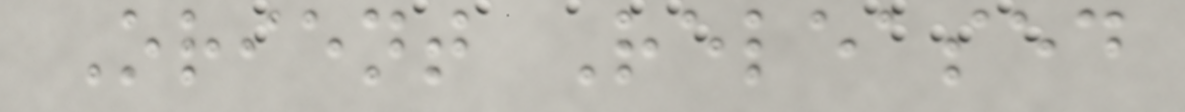Orient Released
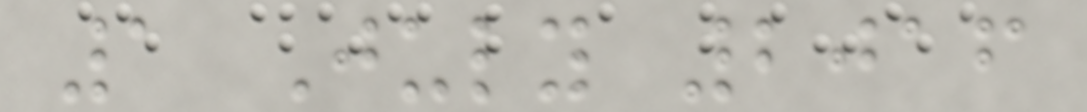1 July 2016
